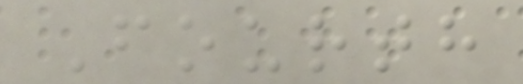Fourth
